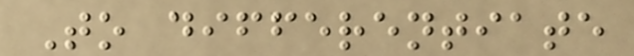To differentiate
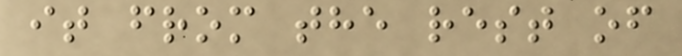it from the rest of
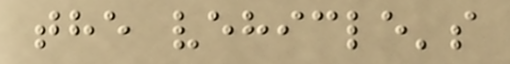the vehicle's
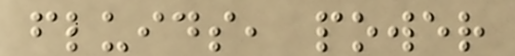fluids, power
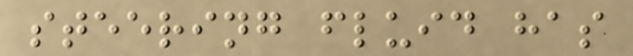steering fluid has
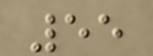55
